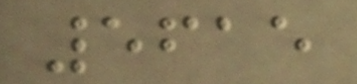5615
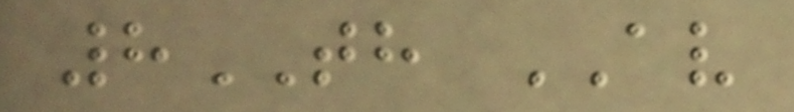8TH AV
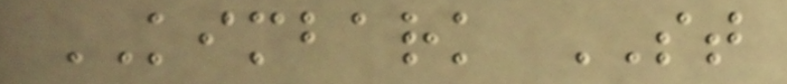KIMBARK ST
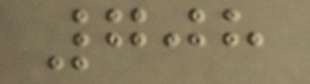708
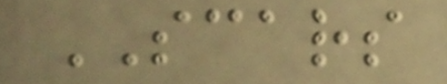SCARS
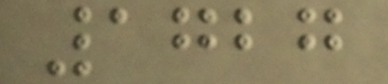1727
